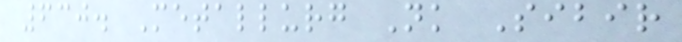630. Metallurg Nk Sibir
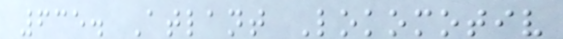635. Atlant Lokomotiv
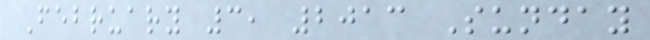February 3, 2013 Sunday
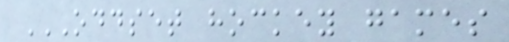ODDSET HOCKEY GAMES
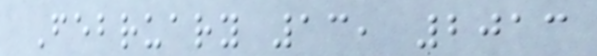February 13, 2013
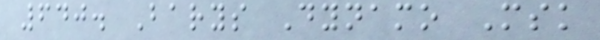640. Barys Dynamo Msk
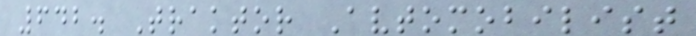642. Traktor Avtomobilist
